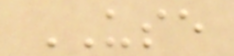USE
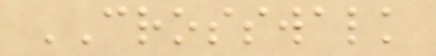CROSSWALK
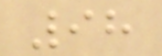98
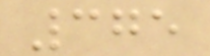375
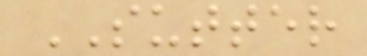SUTTER
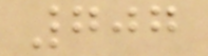707
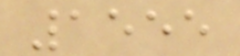1555
